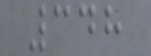348
